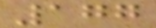177
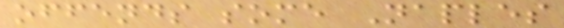offends some Naples
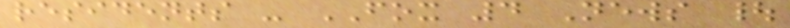residents - FOX 4 News |
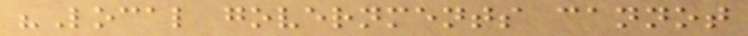"Local governments cannot
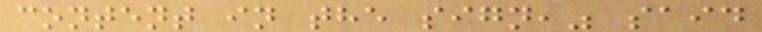content in the sign," said
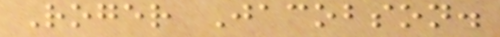Roger Jacobson.
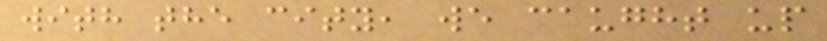with the city, we caught up
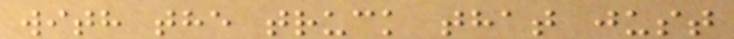with the truck that just
